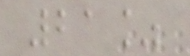21%
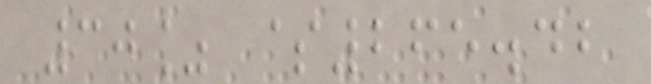30% $265.42
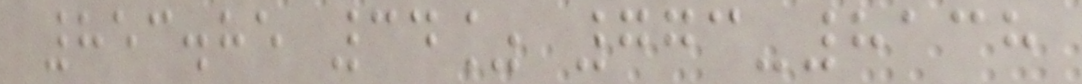853.85 34% 773-8138
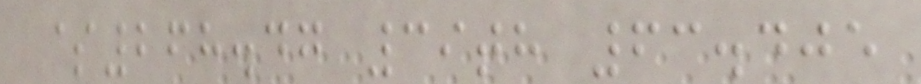$268.47 39th 63.405
